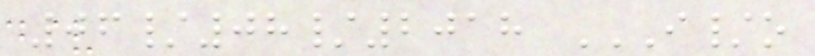06/08/2018 I/O
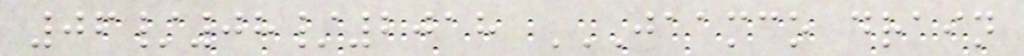06/08/2018 JAAMCO DRAIN
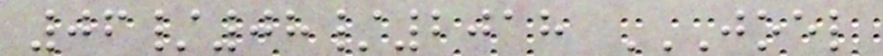06/08/2018 JOEL
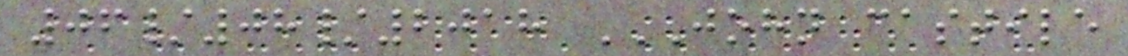06/08/2018 JOHN CASTILE
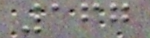167
